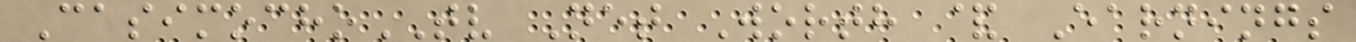CasimochoTV Net Worth & Earnings
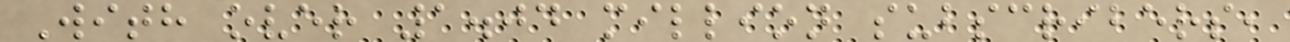With over 1.04 million subscribers,
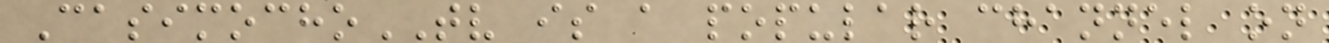CasimochoTV is a popular channel on
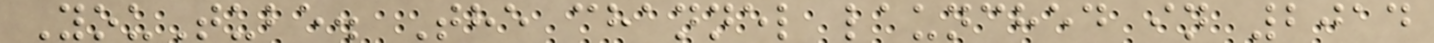YouTube. The channel launched in 2014
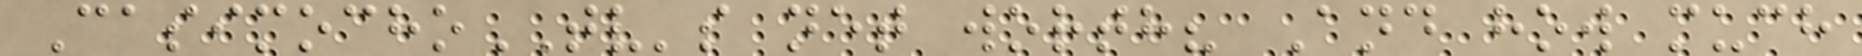CasimochoTV's net worth? And how much
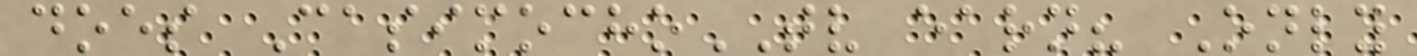does CasimochoTV earn? Only
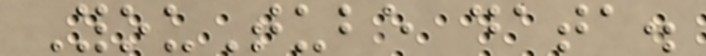YouTube data.
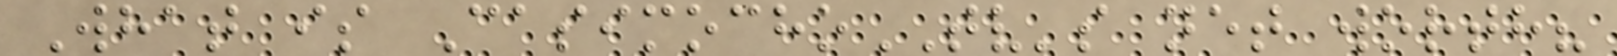What is CasimochoTV's net worth?
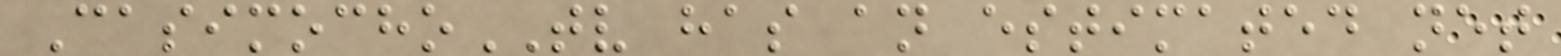CasimochoTV has an estimated net
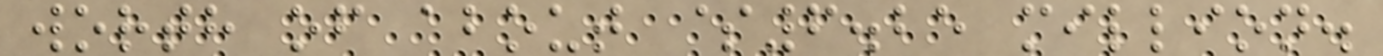worth of about $6.25 million.
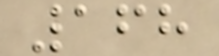168
